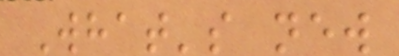What's new
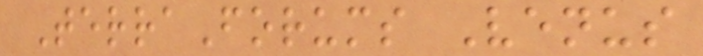TerraForums Venus
